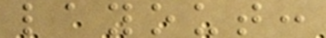layout:
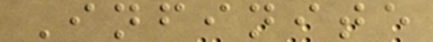Infinite
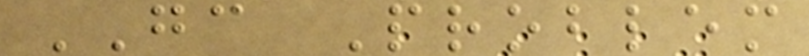GC Problem
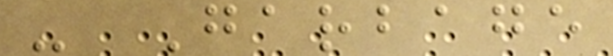- Garbage
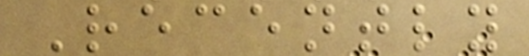Recently
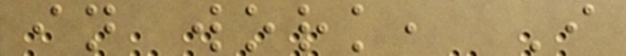in work, I
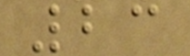23
